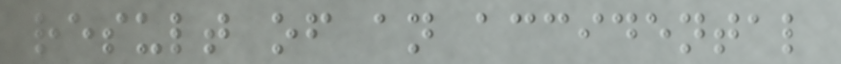result of an accidental
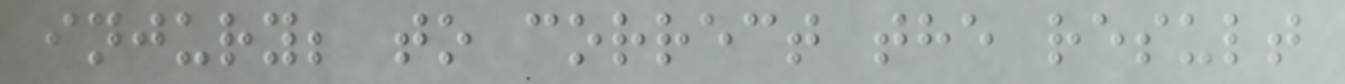injury; to correct the result
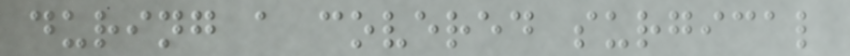during a covered surgical
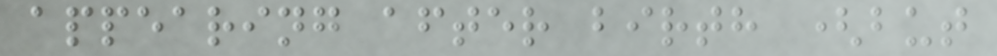appearing after birth (but
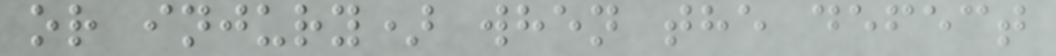or injury) when the defect
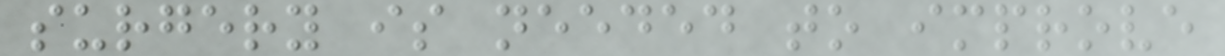surgery is needed to improve
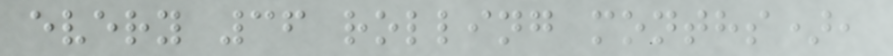every 36 rolling months),
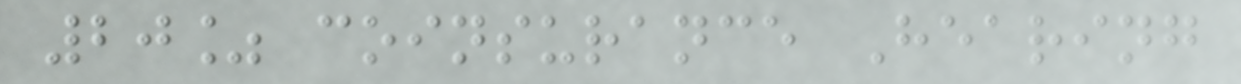20% coinsurance Hearing
